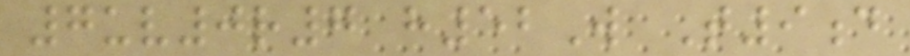7uv0r7 h52W T9d
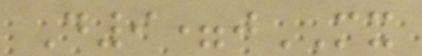D9=jMX
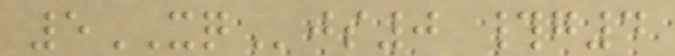5XQjs0 #g4
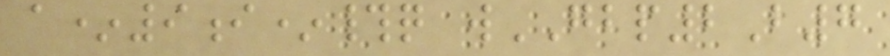a*9i*#q wGBP2B7
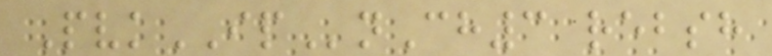PvkIPnCh3 rebsh
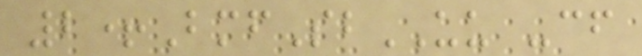2+BmfSbUU -cf
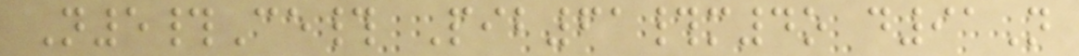N5#Ce# Pib61#m4o d91N
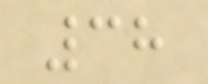38
